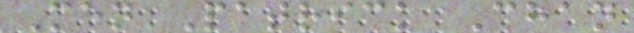Men Patrick Chan
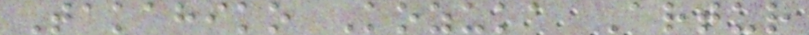Takahiko Kozuka Artur
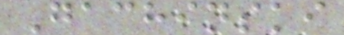Gachinski
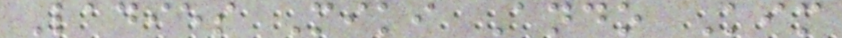Ladies Miki Ando Kim
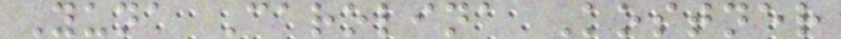Yuna Carolina Kostner
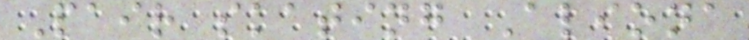Pair skating Aliona
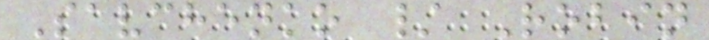Savchenko / Robin
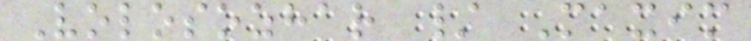Volosozhar / Maxim
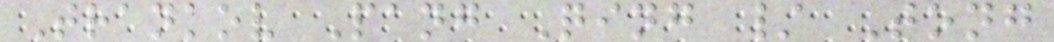Trankov Pang Qing / Tong
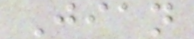Jian
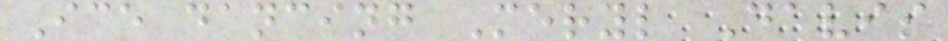Ice dancing Meryl Davis
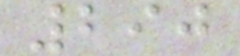290
